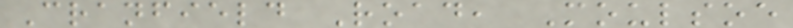Cranfield Road, Moulsoe
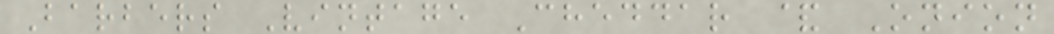Barbers Vintage Cheddar & Onion
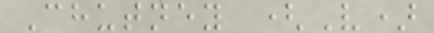Chutney (V)
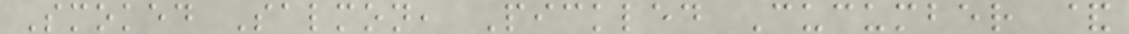Smoked Salmon, Pickled Cucumber &
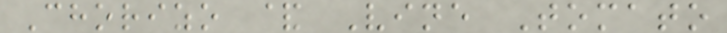Chorizo & Vine Tomato
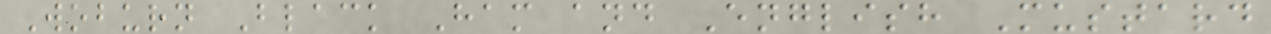Woburn Black Ham and English Mustard
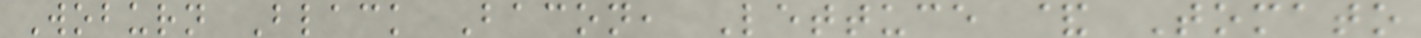Woburn Black Bacon, Lettuce & Tomato
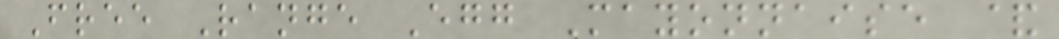Free Range Egg Mayonnaise &
